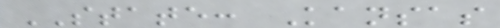STATE: Kansas
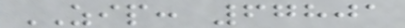ZIP: 67801
